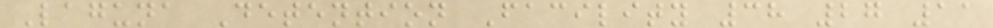Laguna Detention Facility 38 27 11
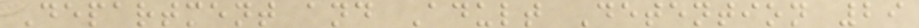Department and Adult Detention 29
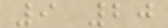9 20
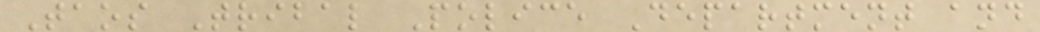Taos Tribal Police Department and
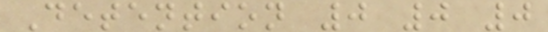Detention 0 0 0
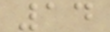14
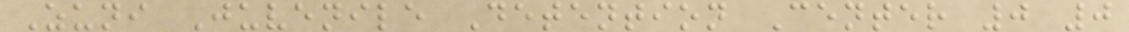Zuni Juvenile Detention Center 0 0
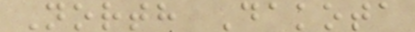North Dakota
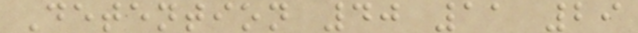Detention 40 11 29
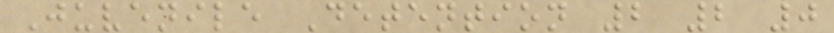Juvenile Detention 2 2 0
